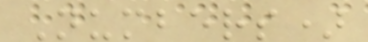Numbers)
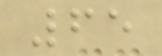65
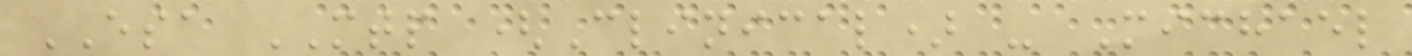ESA MTP (Clinical) - Michael
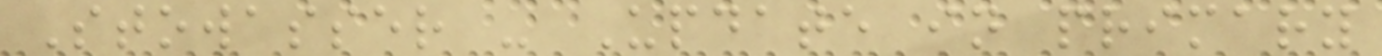Stowasser - Update in primary
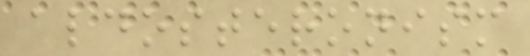aldosteronism
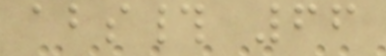abs# 66
